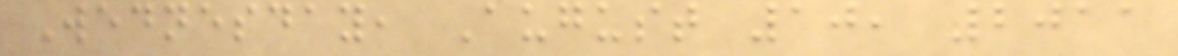Wednesday, August 10, 2011
